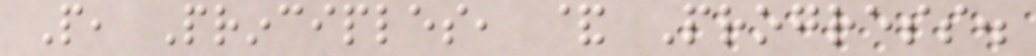People, Principles, & Progress.
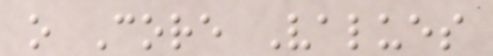o Core Values
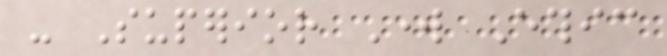- Superior Work Ethic
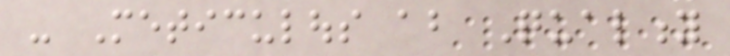- Meticulous about Quality
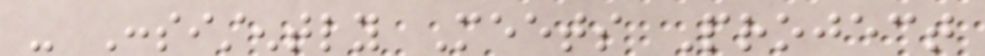- Consistently Meets Project
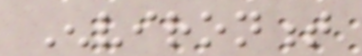Environment
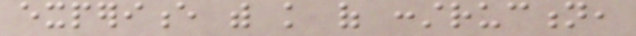experience with knowledge of construction,
